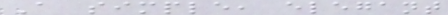A simple, elegant
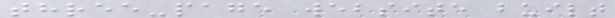three-page website built
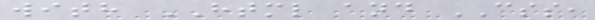with HTML and CSS,
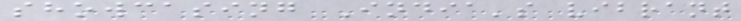showcasing India's vibrant
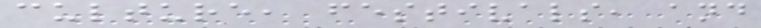culture, festivals, and
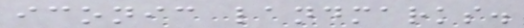iconic landmarks.
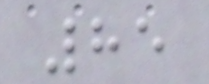85
